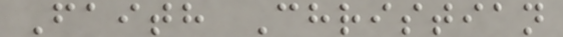Faith Christian
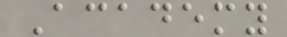Academy
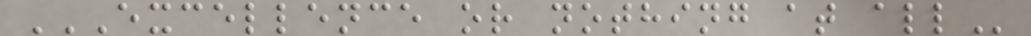EXCELLENCE OR NOTHING AT ALL
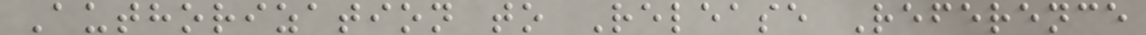Authorization to Release Reference
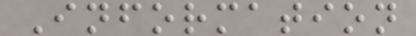Information
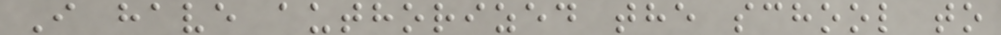I have authorized the school to
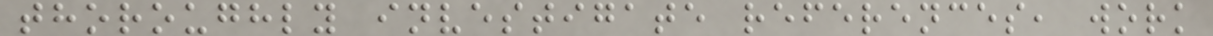thoroughly investigate references, work
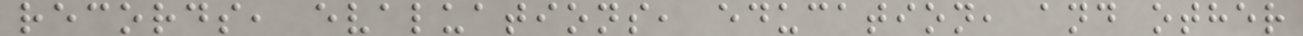records, evaluations, education, and other
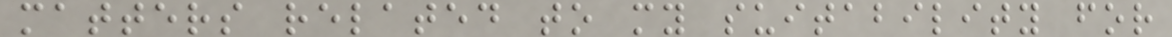matters related to my suitability for
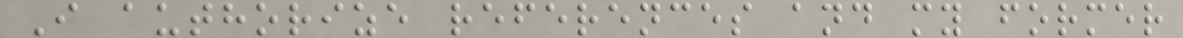I authorize references and my former
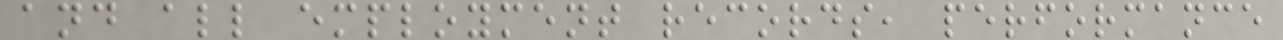and all employment records, performance
